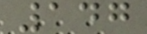147
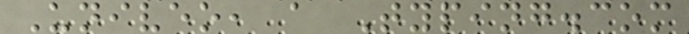Univeo, a Typing.com
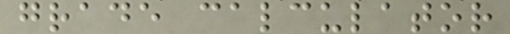grade calculator
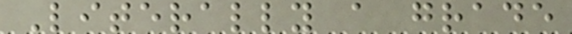Literally a grade
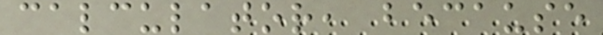calculator, because
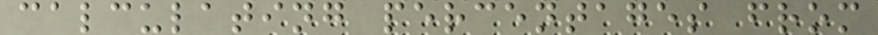calculating percentages from
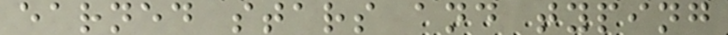earned stars and typing
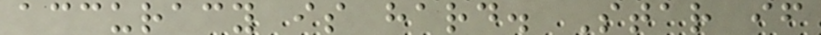accuracy is hard. Star if
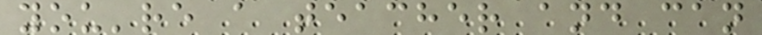you're a teacher and can
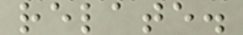relate.
